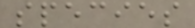species
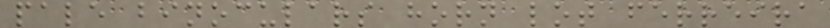pale binoculars horn lot ferreira
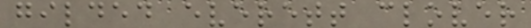gilded everett clover
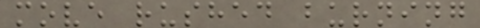move rushed burning
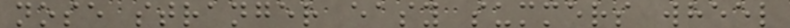nose stranger easy summers wheel
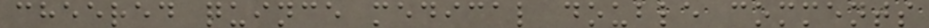cheered quince medical double comments
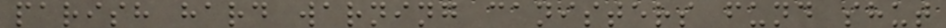parish hard warning canisters fund shut
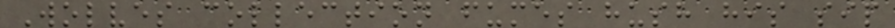Wolves collection fumes hush his sip
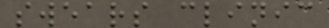swears clinic
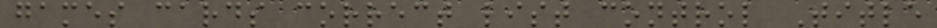games cards correct list control Title
